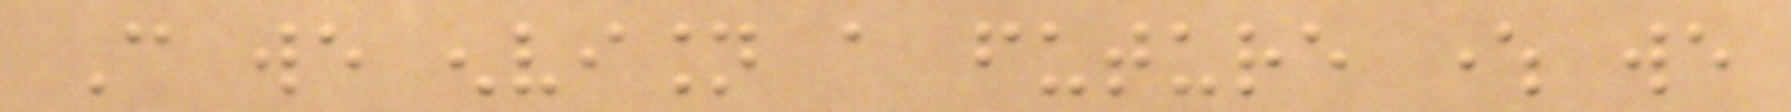Can we envision a future where we
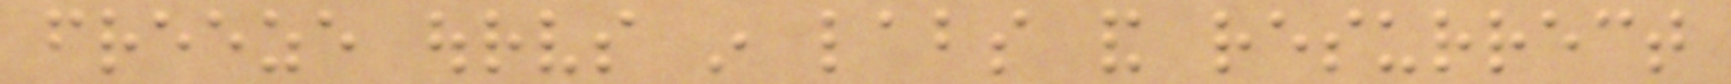freeze ourselves in labs and resurrect
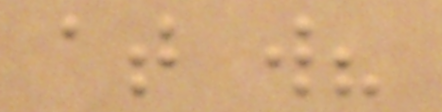at will?
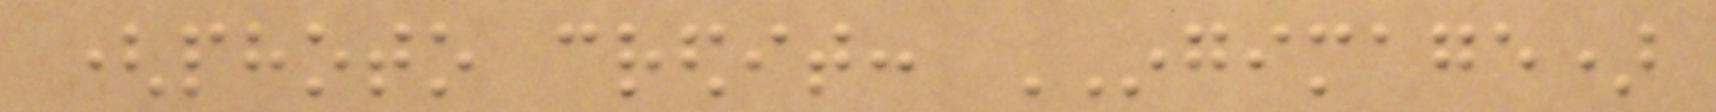(photo credit: INGIMAGE)
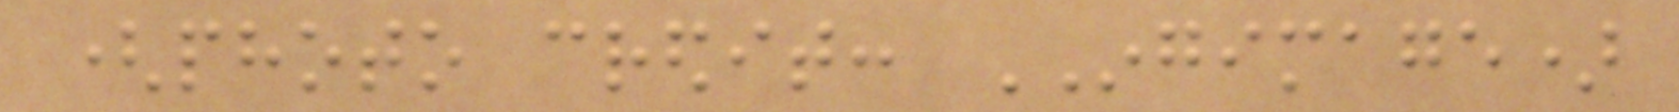(photo credit: INGIMAGE)
